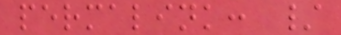permalink: /
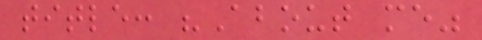title: "About me"
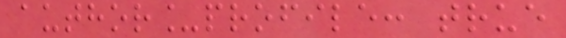author_profile: true
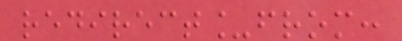redirect_from:
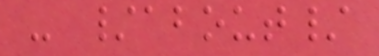- /about/
